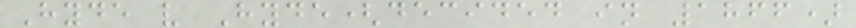Hyde v Hyde(decided in 1866)
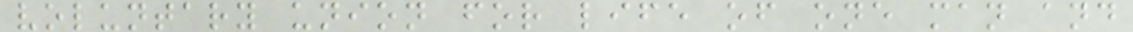voluntary union for life of one man and
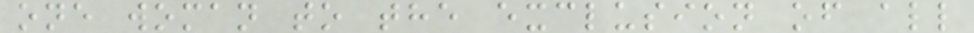one woman to the exclusion of all
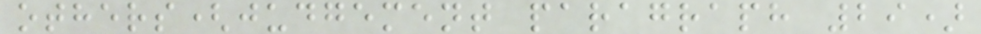others(judgement paragraph 29)
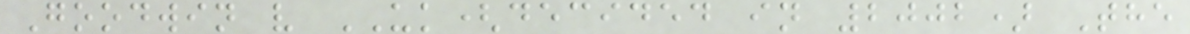Goodwin v UK(decided in 2002) The
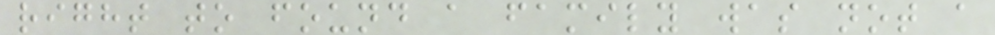right to found a family was not a
